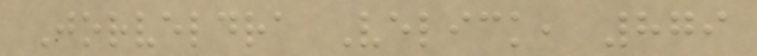Jorveldra Velick, 879
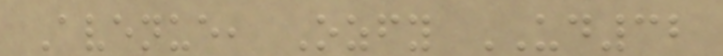Avenue, Ozfy UD32
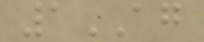1AG
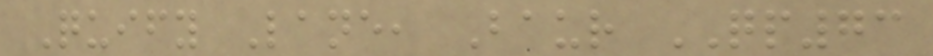Quify Lane, Baur QP73
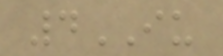4IU
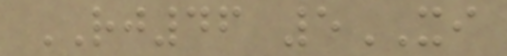RJ46 5XI
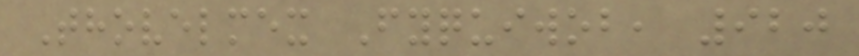Thovelmex Fyquiwob, 920
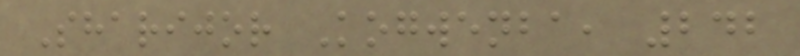Sharijor Kogwenba, 242
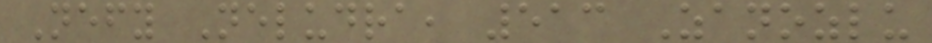Nefy Neludra, 513 Zanozlu
